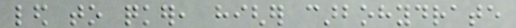led to quicker, higher carbohydrate
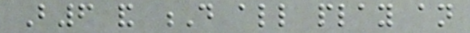B6 and D all play an
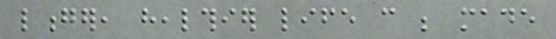longer, healthier life can be made
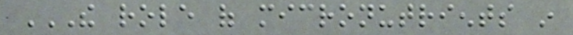THE ROLE OF MICRONUTRIENTS IN
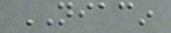NIACIN
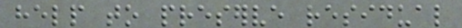help to preserve residual
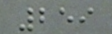259
